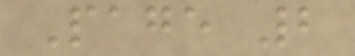Page 2
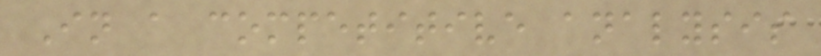In a competitive analysis
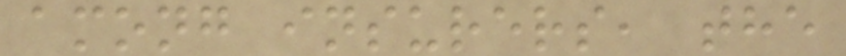among insurers, the
